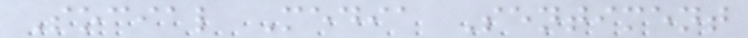Social Media Sentiment
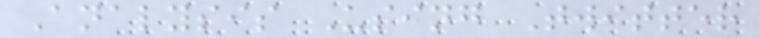Analysis Using Twitter
